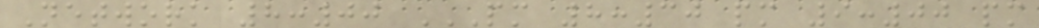Network 8:00 PM 8:30 PM 9:00 PM
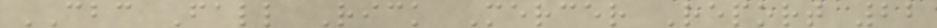CBC Fall Rick Mercer Report 22
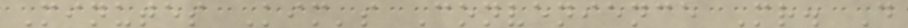Minutes Kim's Convenience Mr. D
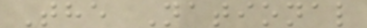The National
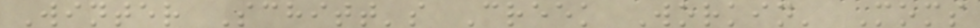Winter Schitt's Creek Workin' Moms
